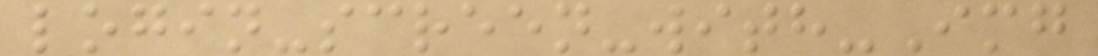login-screen-with-Img
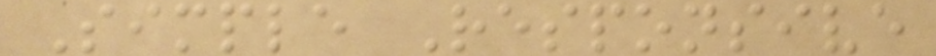Simple Responsive
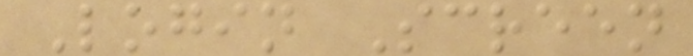Login Screen
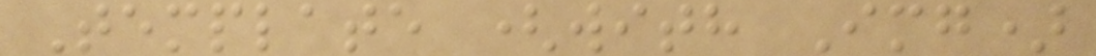Template (with Img)
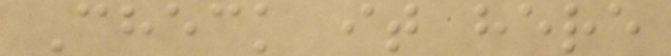Check it here
